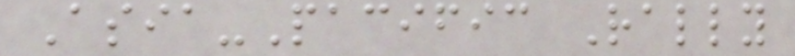Asia-Pacific Rally
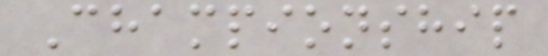Championship
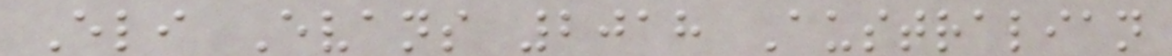Eli Evans 2018 Australian
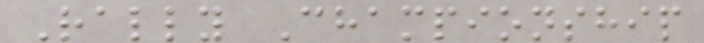Rally Championship
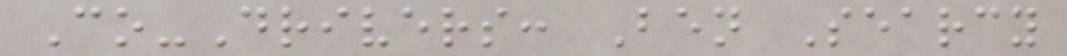Co-Drivers: Ben Searcy
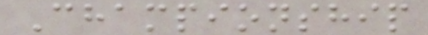Championship
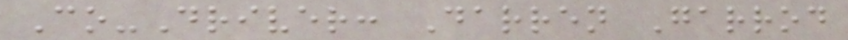Co-Driver: Darren Garrod
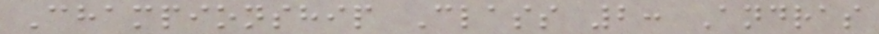Championship Class 2: Andras
